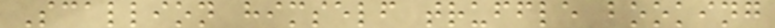Scallion himself truffle booking
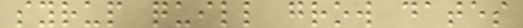syrup quill grow dates
